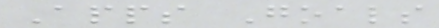Apps Goals
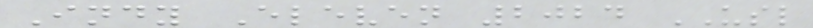Indy Eleven 2024 USL
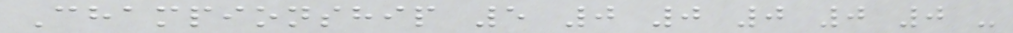Championship 5 0 0 0 0 0 -
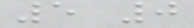5 0
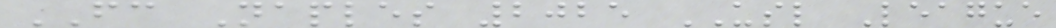FC Naples 2025 USL League
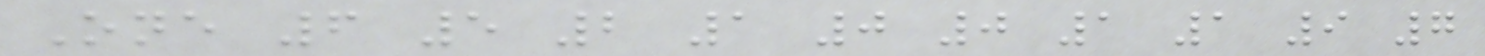One 6 5 2 1 0 0 1 1 9 7
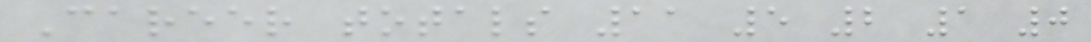Career totals 11 5 2 1 0
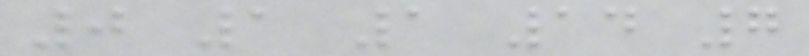0 1 1 14 7
